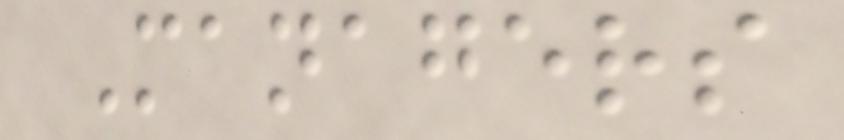Managers
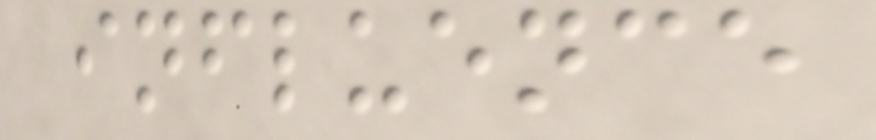influence
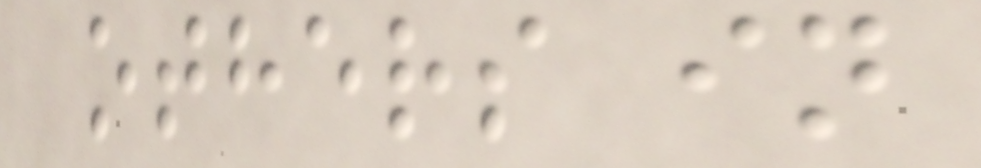others in
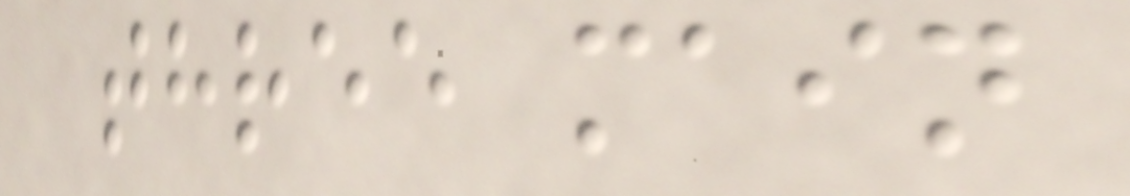three main
